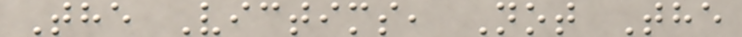The Victims, Not The
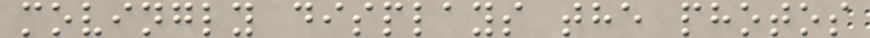movingly displays the photos
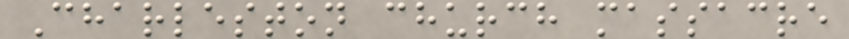Charleston church massacre
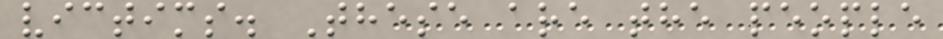victims. These are the people
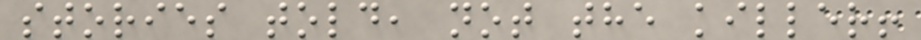stories told, not the killer!
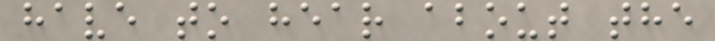have to hear about the
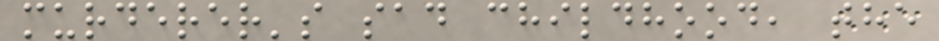murderer's sad childhood, the
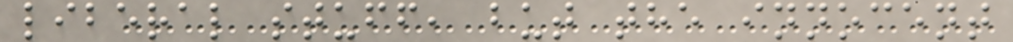liberal stuff, but the innocent
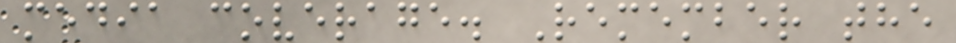media coverage. Remember the
